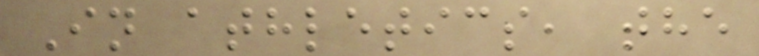In athletics, the
